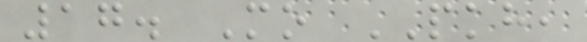17. Mo PKH,
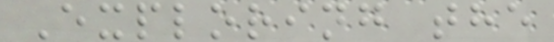Exploring the
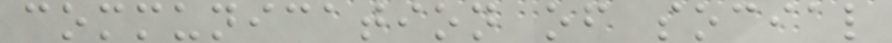communication of social
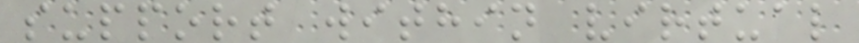support within virtual
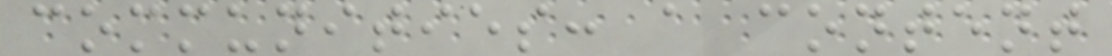communities: a content
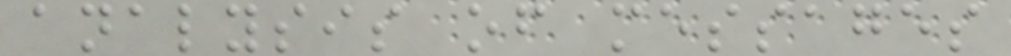analysis of messages
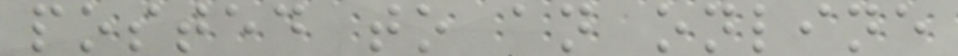posted to an online
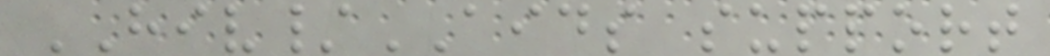HIV/AIDS support
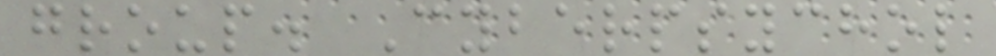group. Cyberpsychol
